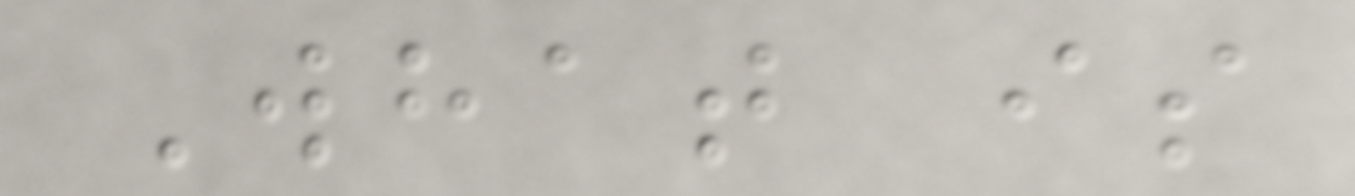What is
